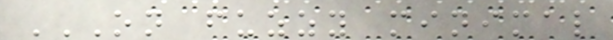ON FUZZY MINIMAL
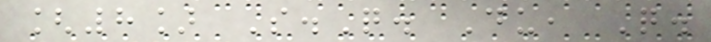[8] S.Q. Du, Q.
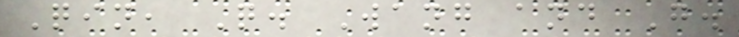Qin, Q. Wang and G.
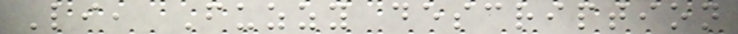Li, Fuzzy description
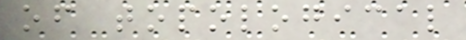of topological
